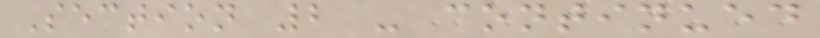Section 2 - continued
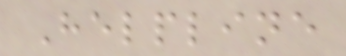Helpline
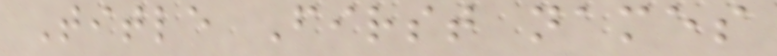Title First names
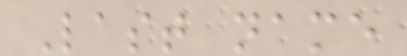Last name
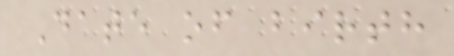Date of birth
